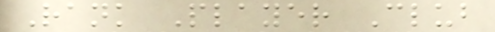Rank Player Club
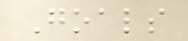Goals
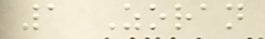1 Zoran
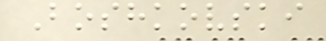Boshkovski
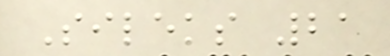Sileks 21
